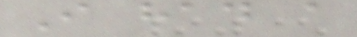I had a
